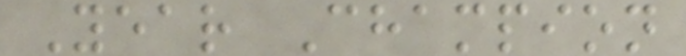Year Champion
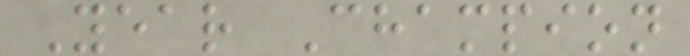Year Champion
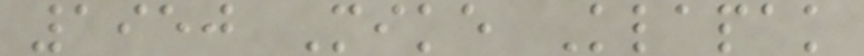1950 Mike Klapak
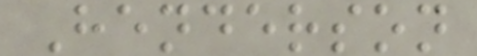Henderson
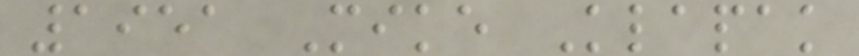1951 Mike Klapak
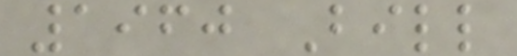1960 Bill
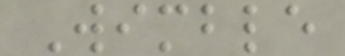Wimble
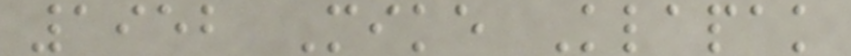1952 Mike Klapak
